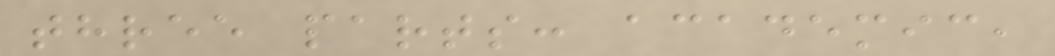three parts: academic,
